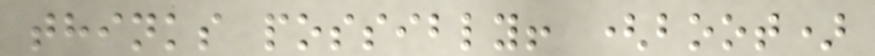thinks possibly! (boot)
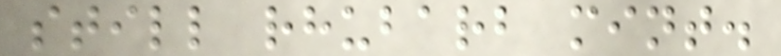still rhubarb mint.
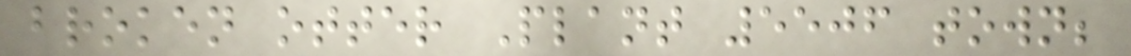broken otter Plant 5506 town;
